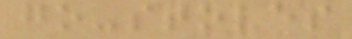go-stoves
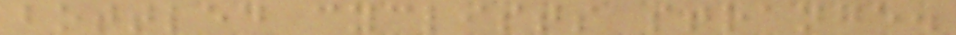bottled cyclists strange.
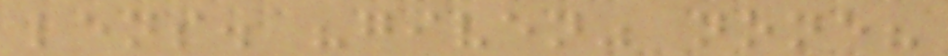lens. "given" none?
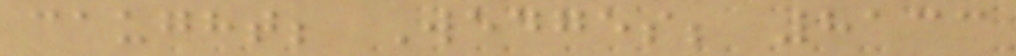caught; Wedges; 8133
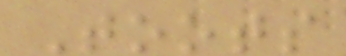Toots
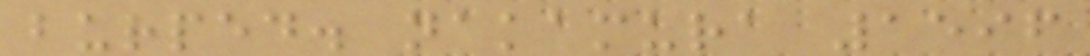burped. nakamura 1596
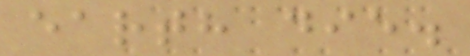earth die.
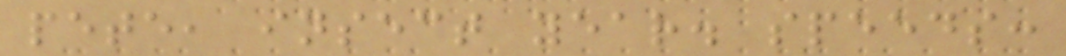pete, insect year. speeds:
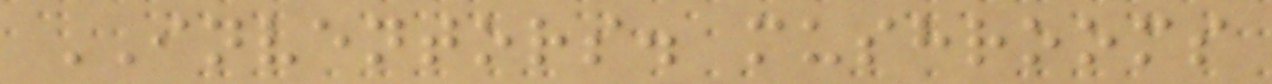INVENTORS. mushrooms
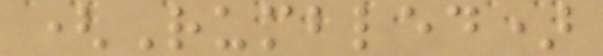(Rumbled)
